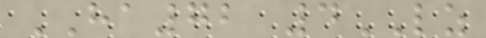HA72 4LZ
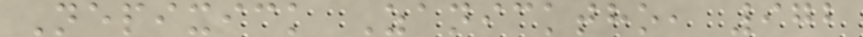Nepixick Zanicktho, 972
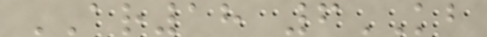AR18 6KB
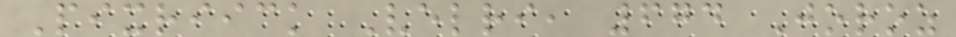Pixriick Velri, 674 Joroz
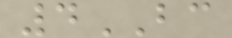4BC
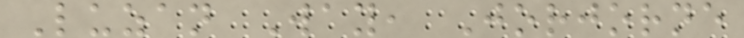Luzan Way, Jorjorne
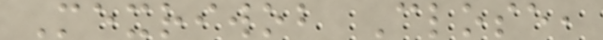Mexriwob Close,
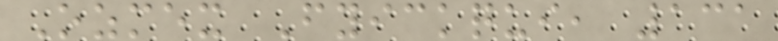Ozmex Fyickqui, 131
